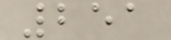251
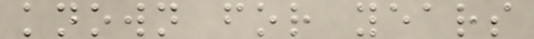known for years
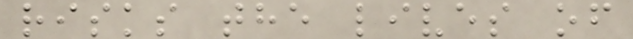risks the lives of
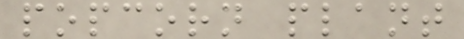popcorn plant
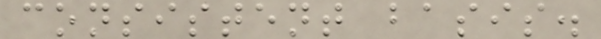consistent basis.
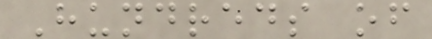Hundreds of
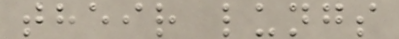their lungs
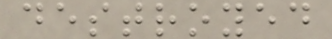destroyed
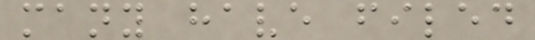many have filed
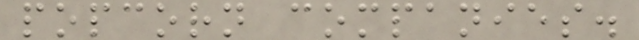popcorn companies.
